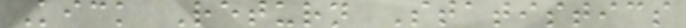Kick Return Statistics
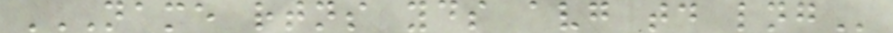NAME RTNS YDS AVG TD LNG
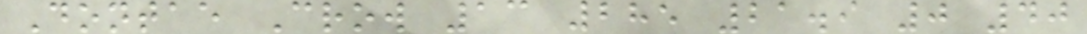Dontae Crow 13 285 21.9 0 40
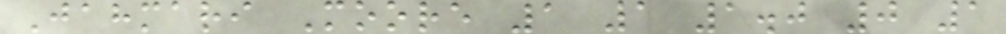Jahmari Moore 1 1 1.0 0 1
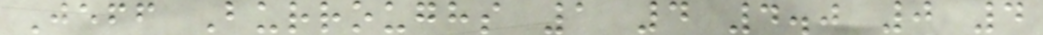Jeff Burroughs 1 4 4.0 0 4
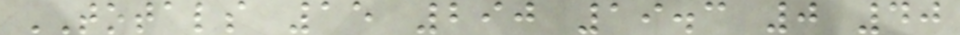TOTALS 15 290 19.3 0 40
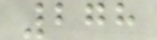278
